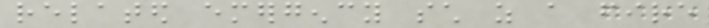related emergency such as a fire
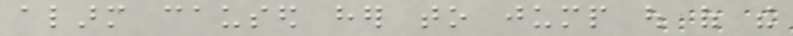alarm caused her to jump out of the
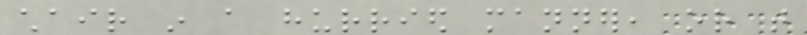chair in a hurried manner, or that
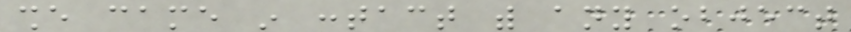she came in contact with any object
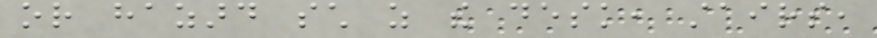or hazard such as the desk, stairs,
